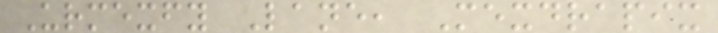Urmexfy Lane, Mexdrapix
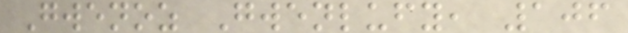Gwenoz Gwenlufy, 106
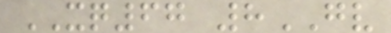XQ67 8GV
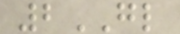2GL
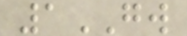1GW
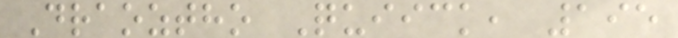Draoztho Quiick, 195
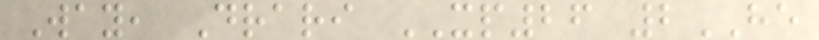Way, Drari XP26 2HE
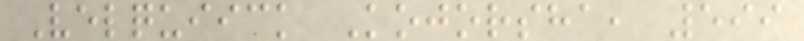Velquiick Kojorsha, 599
